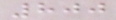800
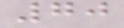70
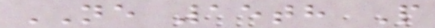NE 15th P
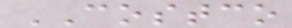COSTCO
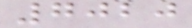7020
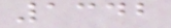1342
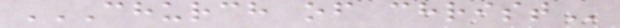CHURCH OF CHRIST
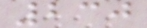230
